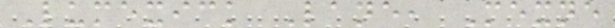Lumexick Lane, Mexne
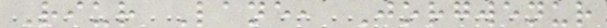Riur Lane, Jorgwenur
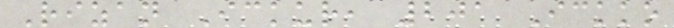Rizan Ickur, 201 Ickko
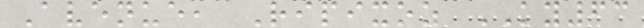Avenue, Ripixoz KY63
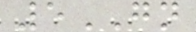5GN
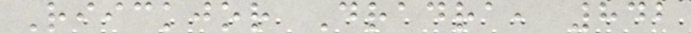Riickjor Dradra, 842
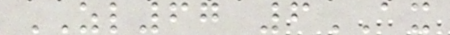ZL67 6AX
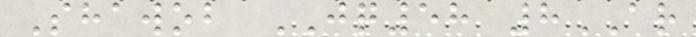Shawob JQ58 8AR
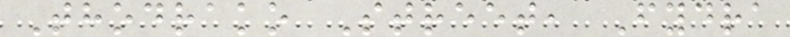Thodrako Street, Fydra
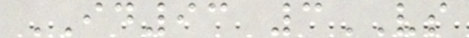ID93 3VS
